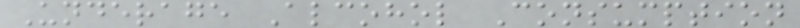Underage Alcohol Consumption
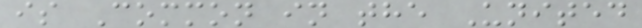is Common in the United
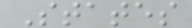States
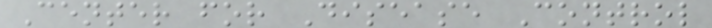Center for Disease Control
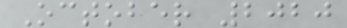October 2020
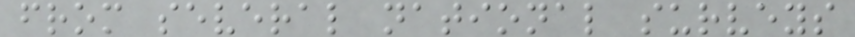from several national surveys
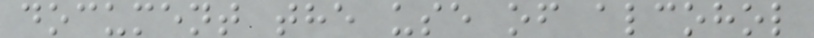document the use of alcohol
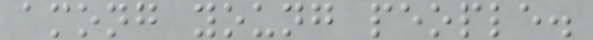among young people.
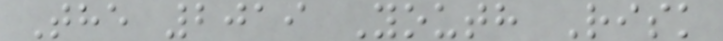The 2019 Youth Risk
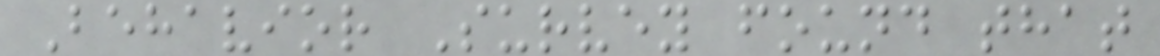Behavior Survey found that
